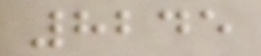8245
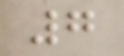7
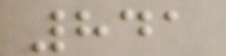841
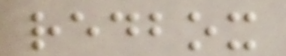redbox
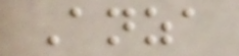Anza
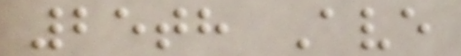25th Ave
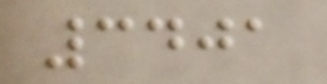3401
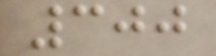300
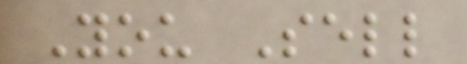You Sell
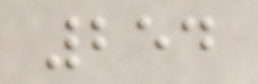254
